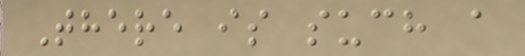There is such a
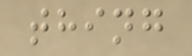thing
